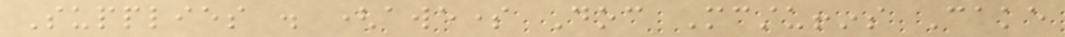Supplies . (awesome Doc Mcstuffins Cake
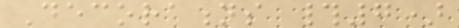Decorations #7)
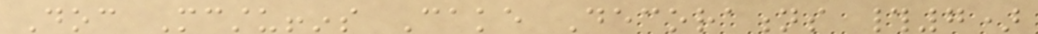Doc Mcstuffins Cake Decorations #7)
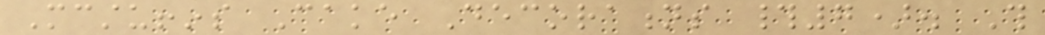Mcstuffins Cake Decorations #7). This
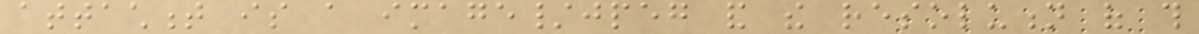attachment is a image/jpeg and the resolution of this
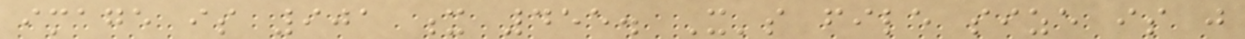image is 901 x 455. It's file size is just
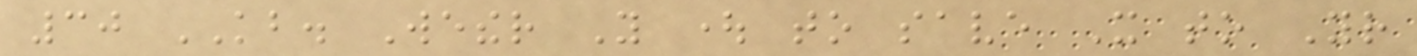30 KB. Wether You ought to save It to Your
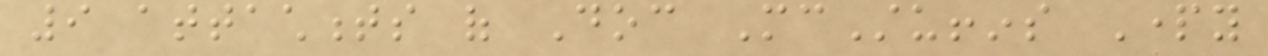9 attachments of Doc McStuffins Party
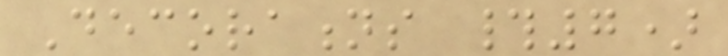Decorations #7)
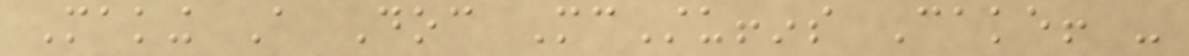Making A Doc McStuffins Cake! -
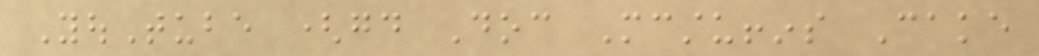YouTube (good Doc Mcstuffins Cake
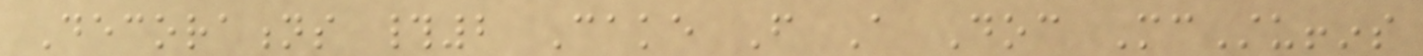Decorations #2 Cake From A Doc McStuffins
